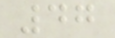47
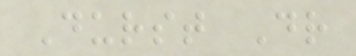Durst Dr
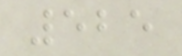525
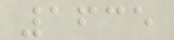1635
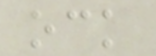ock
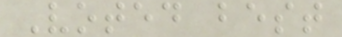Voted best
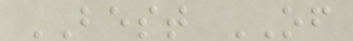BEST OF
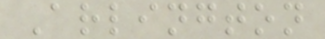Arlington
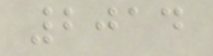2014
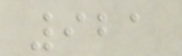921
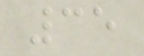35
